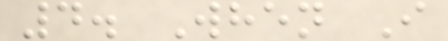4. When I
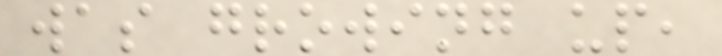was growing up,
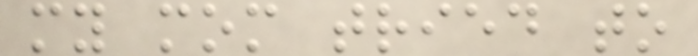my mom tried to
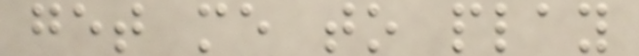get me to play
